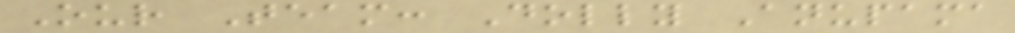Our Team: Dolly Anupama
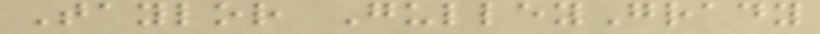Taylor GulleyGrady
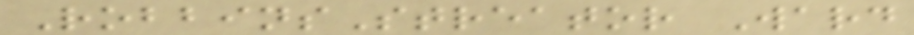RobbinsStreator Ward
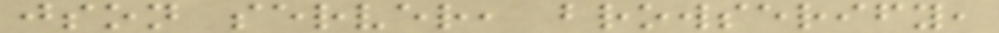json server, browserify,
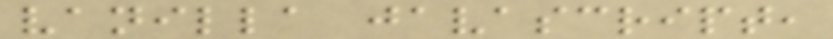vanilla javascript,
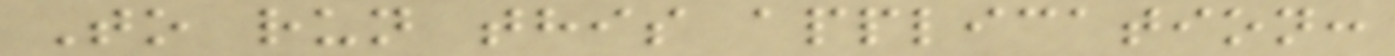To run this application:
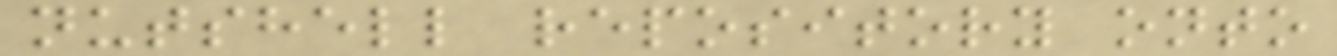nutshell repository onto
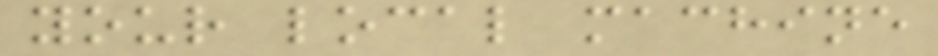your local machine
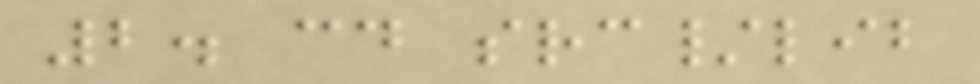2. cd src/lib
